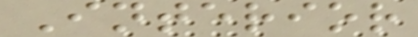Interior
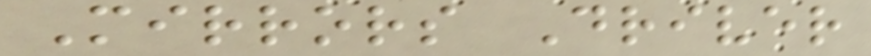Mirrors Driver
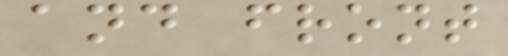and front
